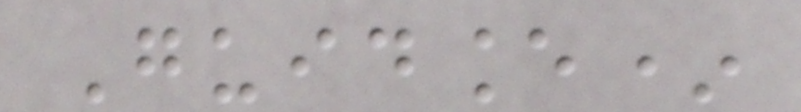Guidance*
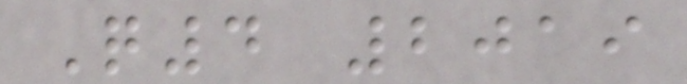Q4 2019
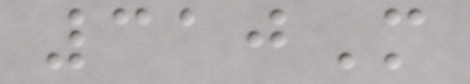310M
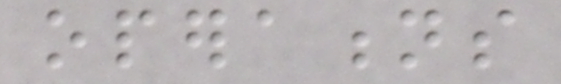operations
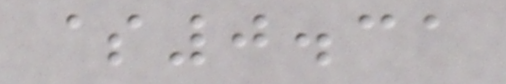$0.31
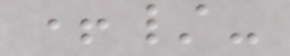+/-
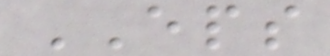EPS
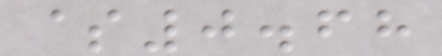$0.68
